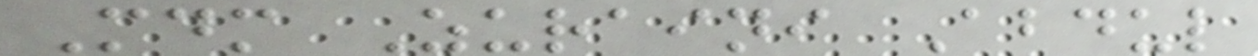Mdm Zuraini Abdul
